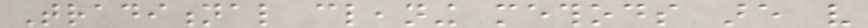Traditional cleaning methods are very
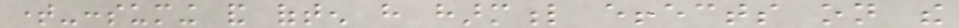time-consuming and often have harmful effects on the
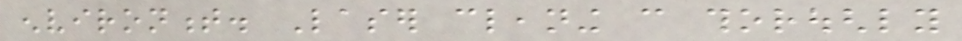environment. Laser cleaning can thoroughly
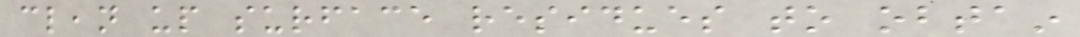clean up surface residues to obtain
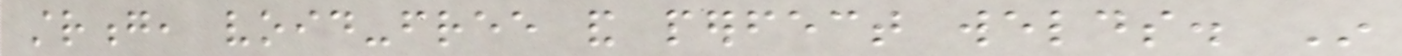strong, void-free and perfect welds. In
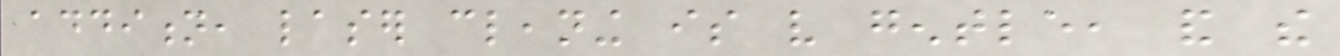addition, laser cleaning is very gentle, and the
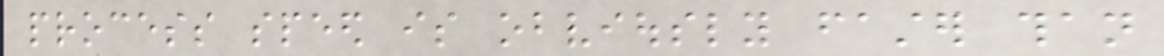process speed is obviously faster than
